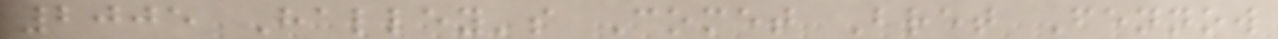2005 Halley's Comet Bret Fennow
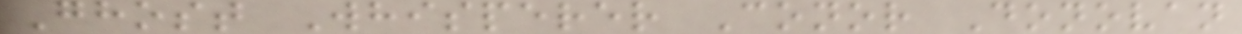Ghost Whisperer Conor Donovan
